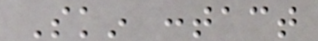Skin contact
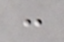:
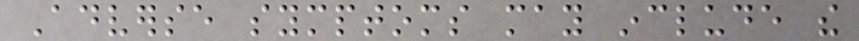Adverse symptoms may include the
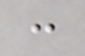:
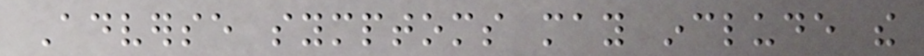Adverse symptoms may include the
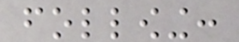following:
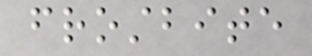frostbite
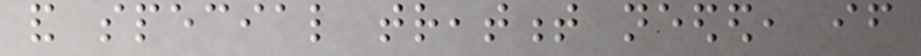and special treatment needed, if
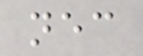necessary
